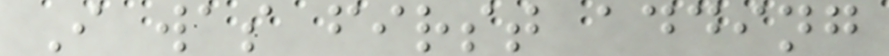I was first adding
